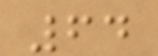64
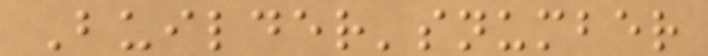Builder'snumber
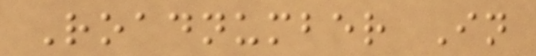Roadnumber In
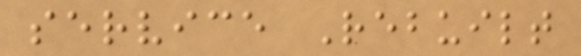service Rebuilt
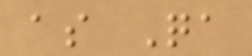as Qa
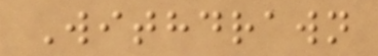Withdrawn
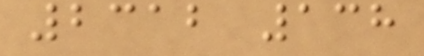2312 138
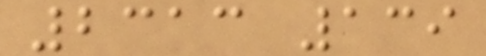2313 139
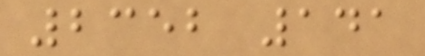2352 141
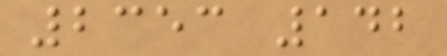2353 142
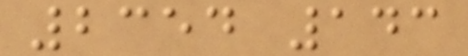2354 143
